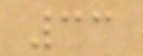33
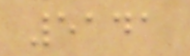5141
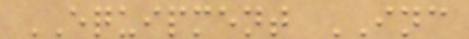EQUIPMENT INC
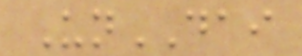UnDAI
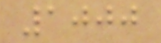1000
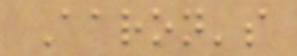Aaron's
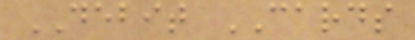DEBIT CARDS
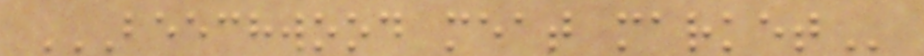BEECHWOOD MEAT MARKET
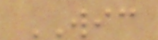WIC
